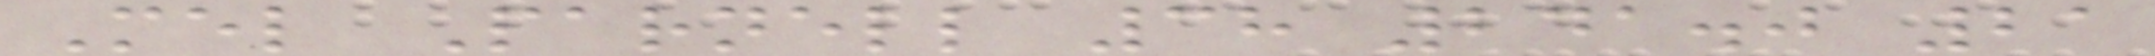Mel Parnell 38 241.0 21
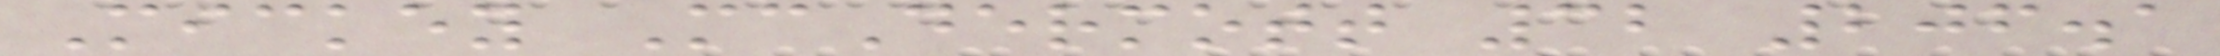Mickey McDermott 32 206.1
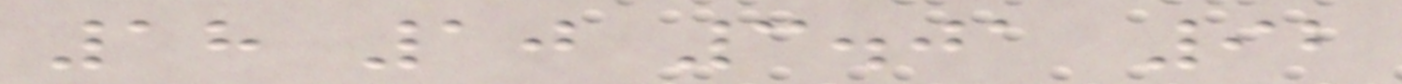18 10 3.01 92
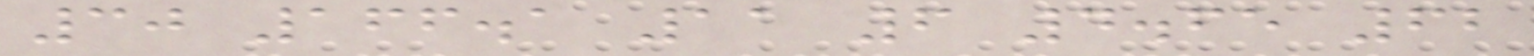30 166.1 11 6 4.65 62
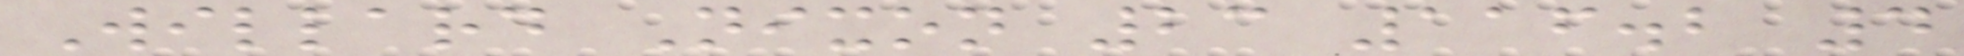Willard Nixon 23 116.2 4
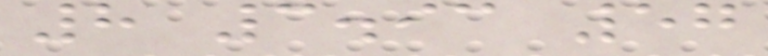8 3.93 57
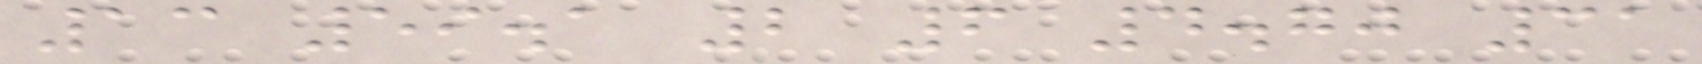13 59.1 2 6 4.70 31
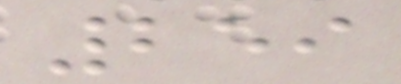259
